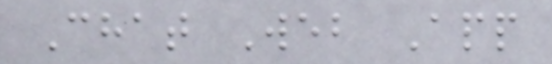Chat Web App
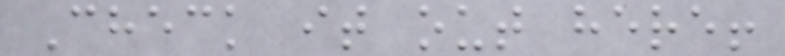Check it out here!
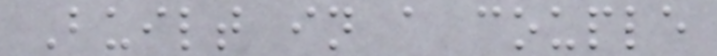Built in a couple
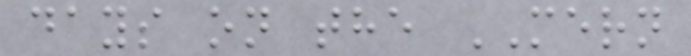days on the MERN
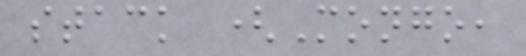stack (Mongo,
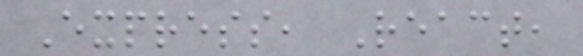Express, React,
